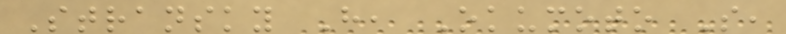Stransky H, Okumoto S,
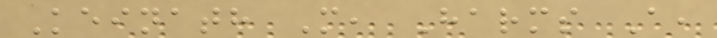Keinath M, Harms A,
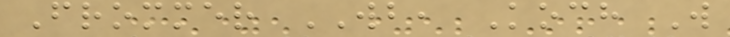Frommer WB, Koch W
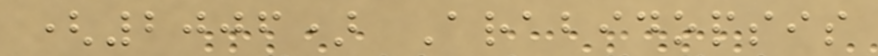(2006) Arabidopsis
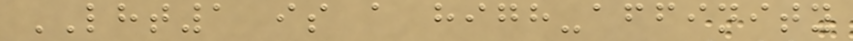LHT1 is a high-affinity
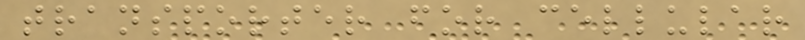transporter for cellular
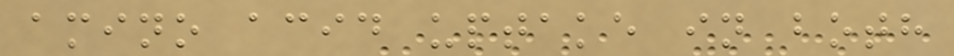amino acid uptake in both
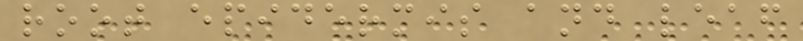root epidermis and leaf
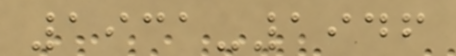1931-1946
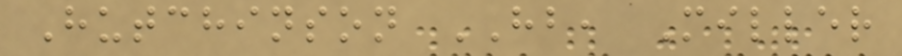Hutchinson HB, Miller
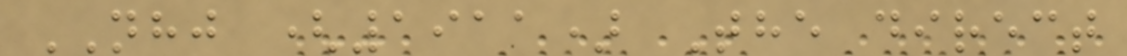NHJ (1911) The direct
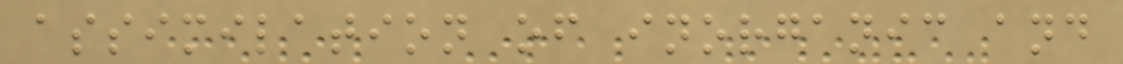assimilation of inorganic and
